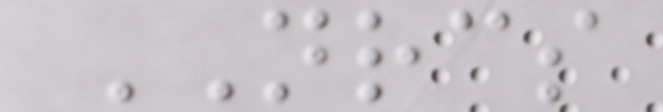NRCS
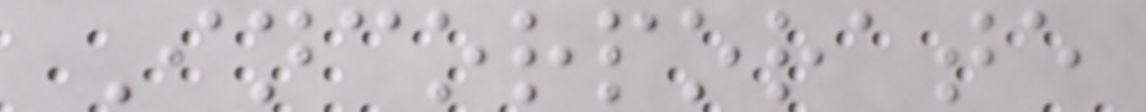Incorporate
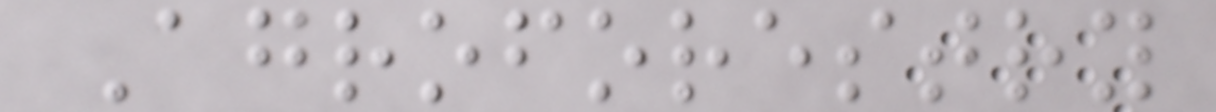Agroforestry
